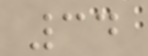34
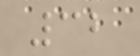32
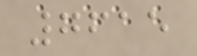7615
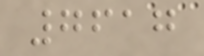7617
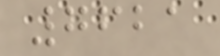7621
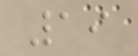19
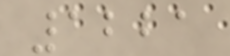1221
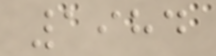1984
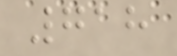718
